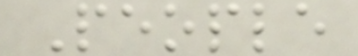People
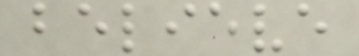believe
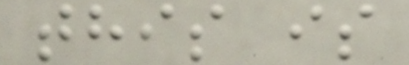this is
